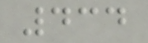434
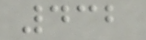432
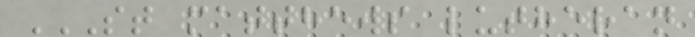ST MATTHEWS LUTHERAN
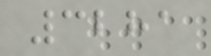3281
